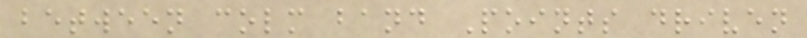between colm band Points driven
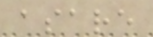asare
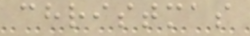christmas
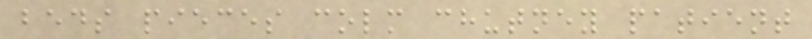beds pieces colm chutney patient
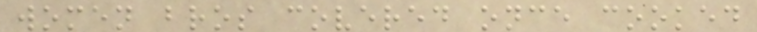women bros covered once cooked
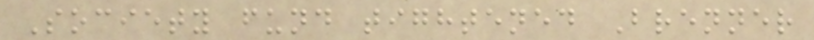Society fund tightened Brenner
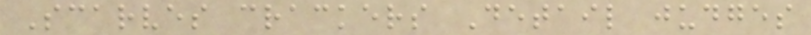Scarves crackers Detail judges
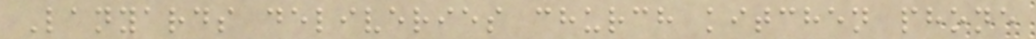Lanyards deliveries church kitchen phone
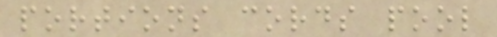portions cords pool
